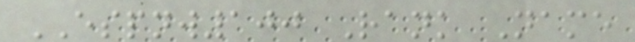ESPNW100 Rank Name
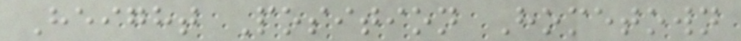Height Position Hometown
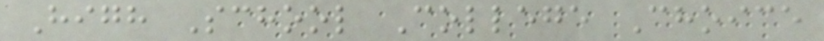High School College Choice
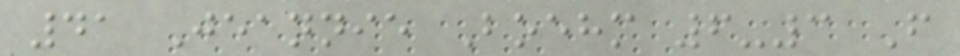41 Jeannie Boehm 6-3 F
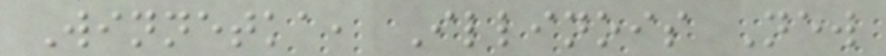Winnetka, Illinois New
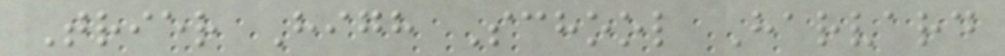Trier High School Harvard
